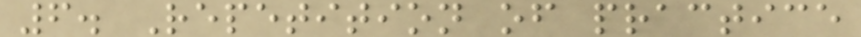6. Repetition of practice
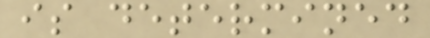is determined
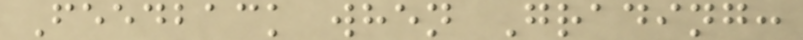Feedback when Grading:
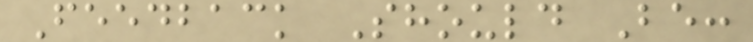Feedback Should Be:
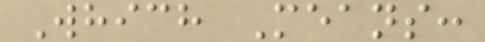Which Means:
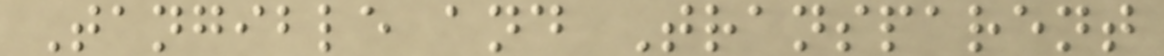Tangible and Transparent
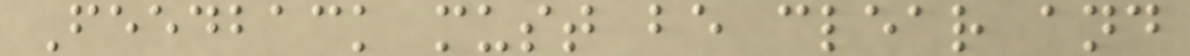Feedback must be clear and
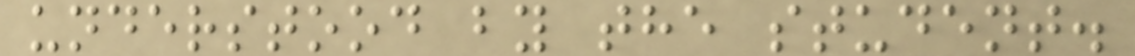understood by the student.
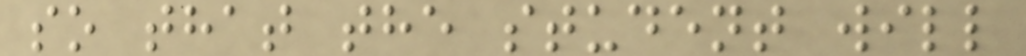so that the student will
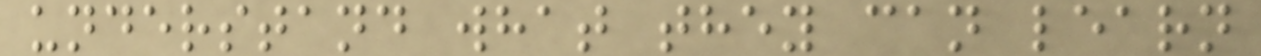understand what they can learn
